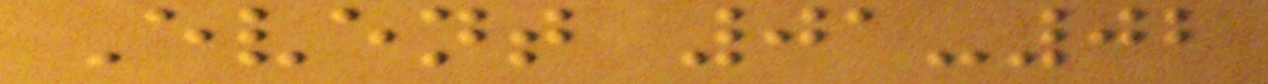Event 01-02
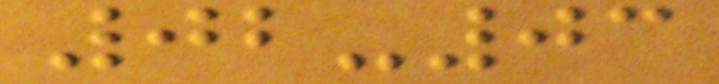02-03
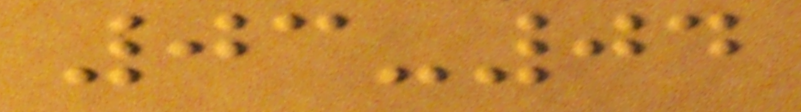03-04
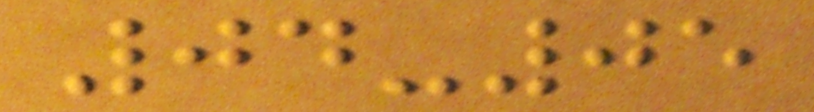04-05
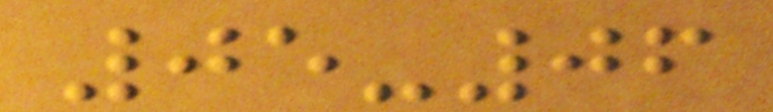05-06
